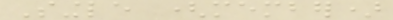Single (member)
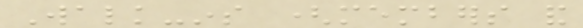Walk-ins (members and
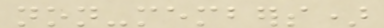non-members)
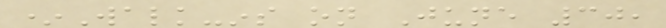*Walk-ins on June 30,
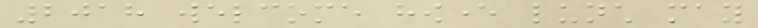2018 welcome however lunch may
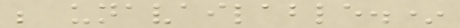be unavailable.*
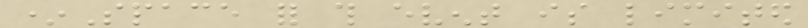*Space for this event is limited
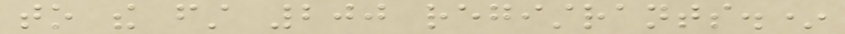to the first 200 registrants.*
